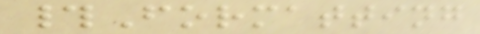#Formatting
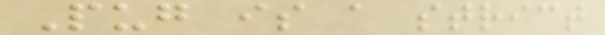Pug is a strict
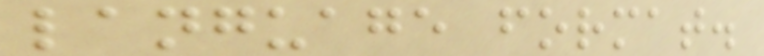language format.
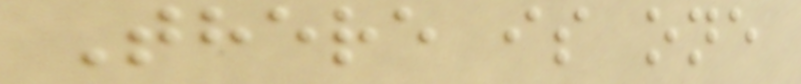There is one
